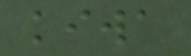kiwa
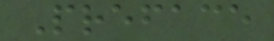Preface
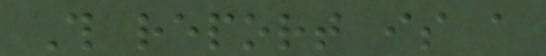This report is a
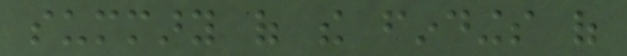summary of the findings of
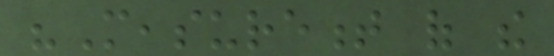"Measurement of the
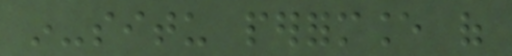in-situ performance of
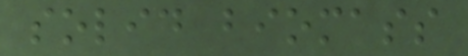solid biomass
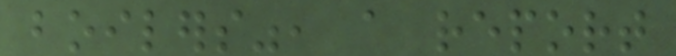boilers", a report
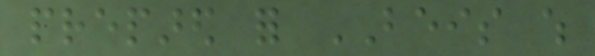prepared for BEIS which
